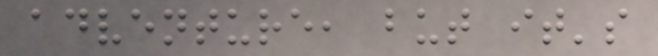adventure, but it's
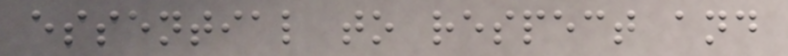essential to respect and
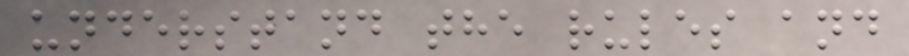understand the rules and
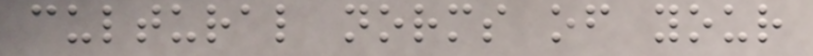cultural norms of your
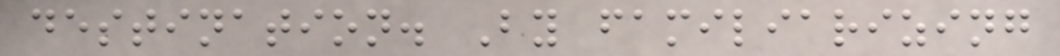destination. By familiarizing
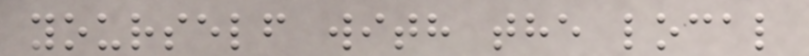yourself with the local
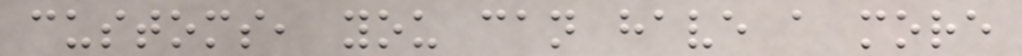customs, you can have a more
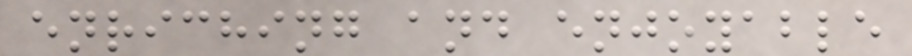enriching and enjoyable
